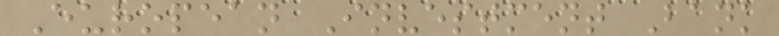European Investment Bank
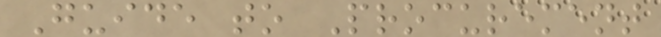Guide to Procurement
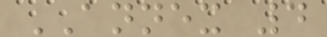ANNEX 4
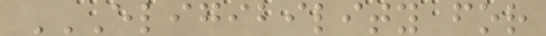ELIGIBILITY FOR
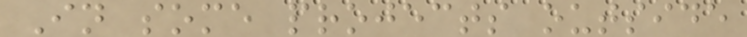In some projects outside
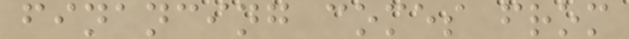financing comes from
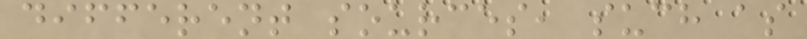different sources, such as
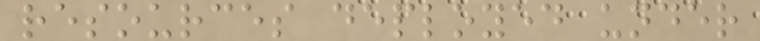resources deployed under
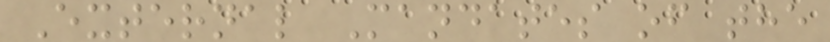External Mandates of the
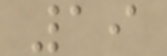19
